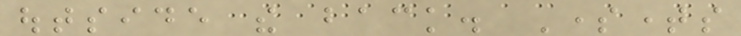outside the back. Sometimes
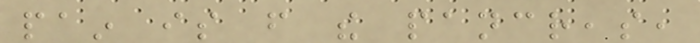pain is from the pancreas,
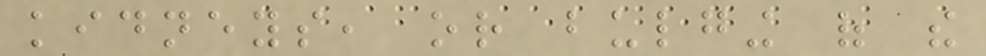kidneys, or bulging of the
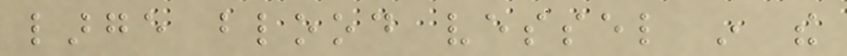large blood vessel in the
